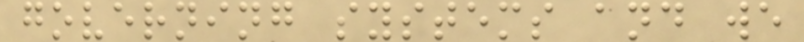governing systems and we
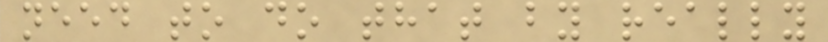need to do that by really
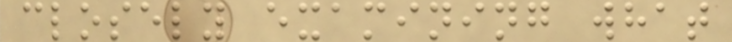closely examining what
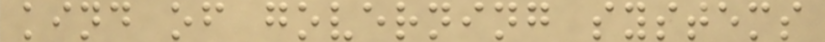kind of governing systems
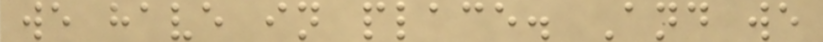we have in place. And we
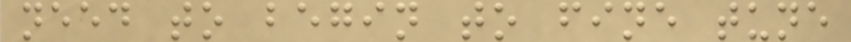need to begin to fine tune
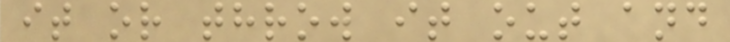it or throw it out and
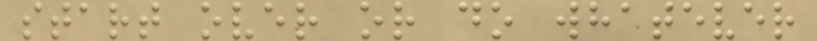start over or do whatever
